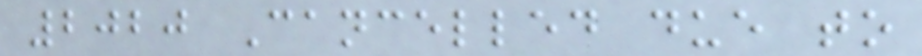2020 Cancelled due to
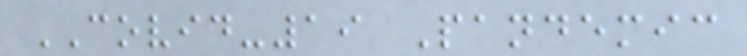COVID-19 Pandemic
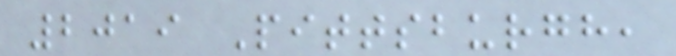2019 Pittsburgh,
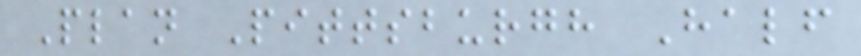Plan Pittsburgh Half
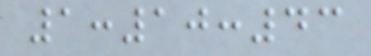1:10:43
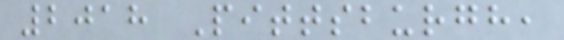2018 Pittsburgh,
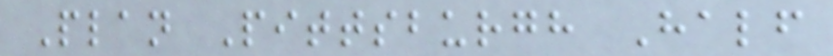Plan Pittsburgh Half
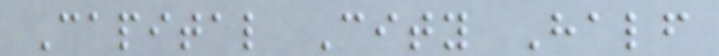Capital City Half
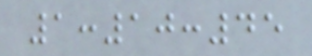1:10:45
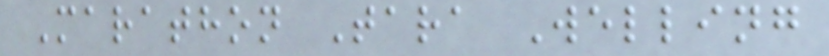Marathon Tara Welling
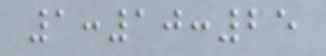1:10:25
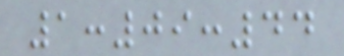1:09:44
